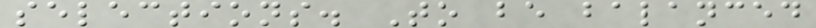selections. To be balanced
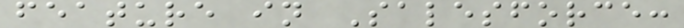feature in Salesforce:
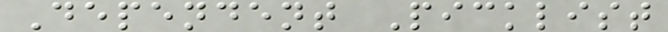Dependent Picklist
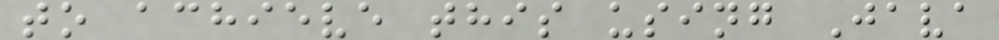to achieve this using Java
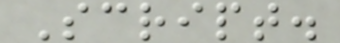Script.
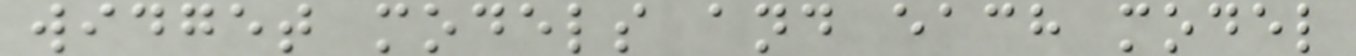widget models and each model
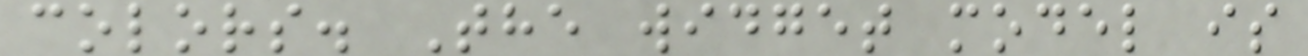colors. The widget model is
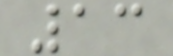13
